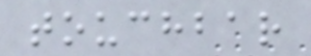touchbar
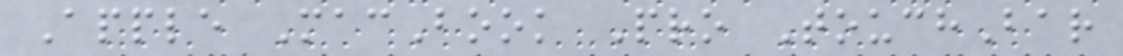Apple MacBook Pro TouchBar
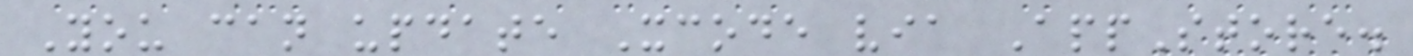You can update Xcode via AppStore.
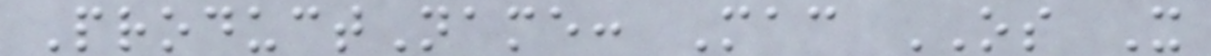ProductName: Mac OS X
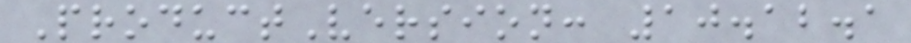ProductVersion: 10.12.1
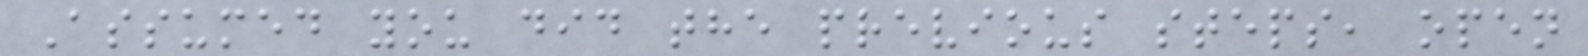Assumed you did the previous steps, open
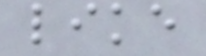like
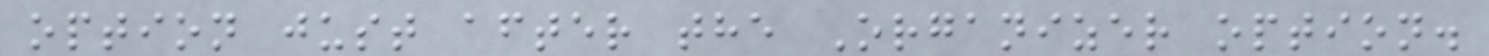option just after the Organizer option.
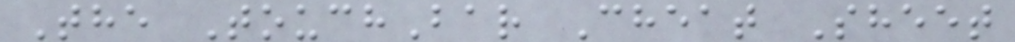The TouchBar Cheat Sheet
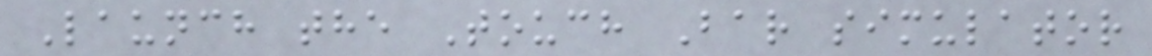Launch the Touch Bar simulator
